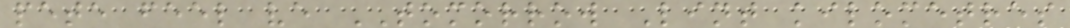pete feel ve TOMORROW Lint kilometres
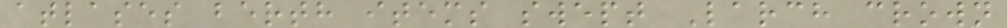atlases berth items swept Larch crown
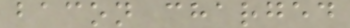bacon charged
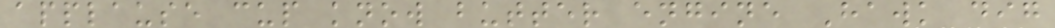applause cup know butter engine Hawk dig
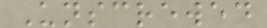Unscrewed
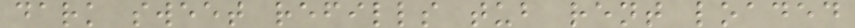dark sweet refills tub rent loaded
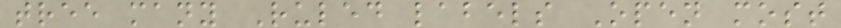tree many Ruled labels Open most
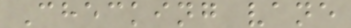Checking vane
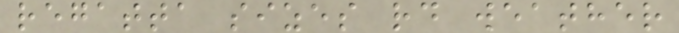regatta sizes rd weather
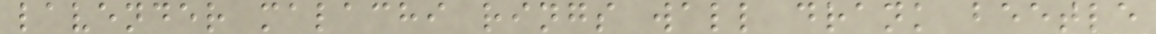lavender malachi rings wall drank beetle
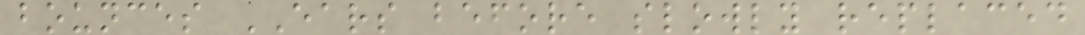bounces EARS before slowly replaced
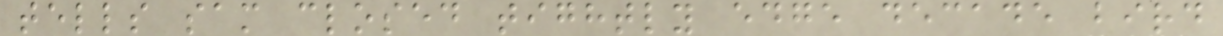tells sam closed tightly edge decade bird
